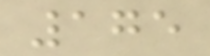175
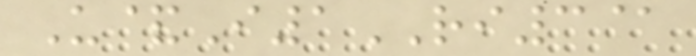U&I1RI3@
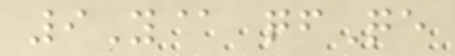9Y@ qfQe
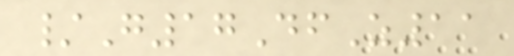/G17DfZ11
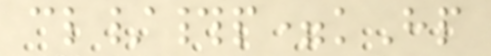cl/#p=kHp
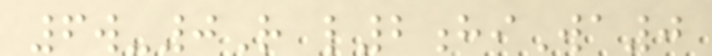6w-0R l2hiWa0
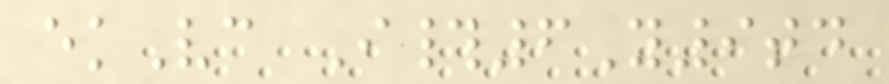ekVc I#6Y9td
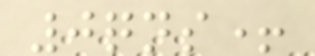0qns+
